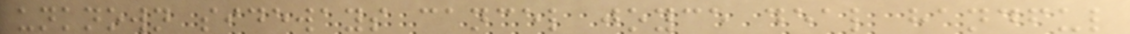unknown sideways cancel joyce deal handful
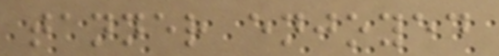tanner enjoyed
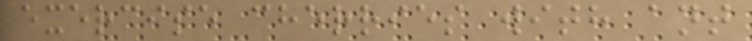exercise cherries with ant
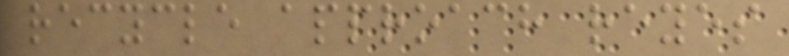recycle approach reyes
